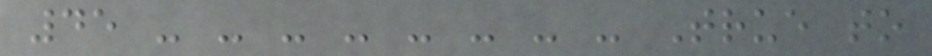45 - - - - - - - - True to
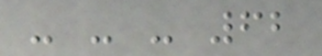- - - 62
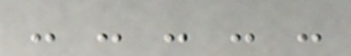- - - - -
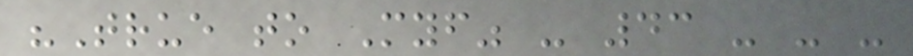"True to Myself" - 43 - - -
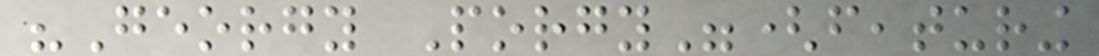"Georgy Porgy"(featuring
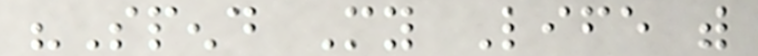"Spend My Life with
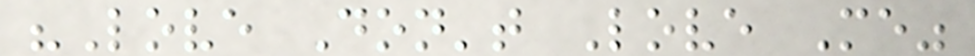"Love Don't Love Me"
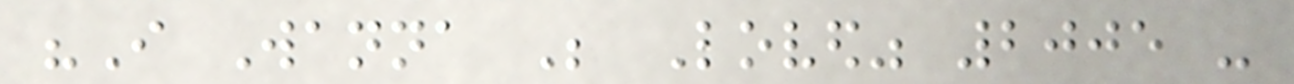"I Wanna Be Loved" 2005 -
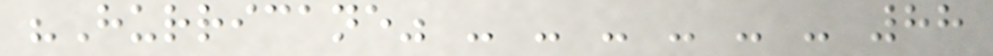"Hurricane" - - - - - - 88
